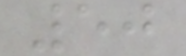50
